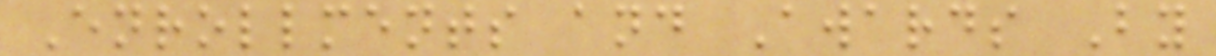Enrollments and Awards By
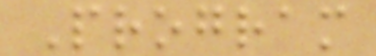Program
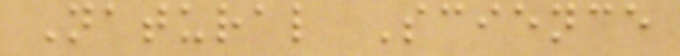Natural Science
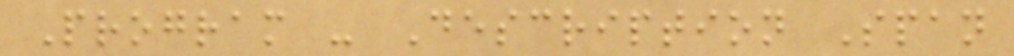Program - Description Span
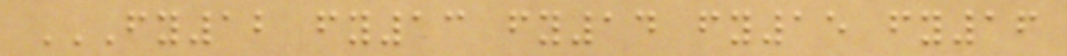FY12 FY13 FY14 FY15 FY16
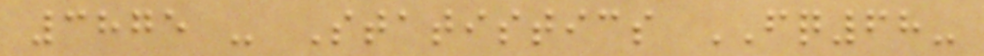3875 - Statistics FQ68-
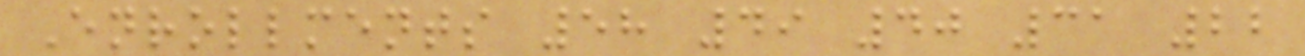Enrollments 58 49 40 31 22
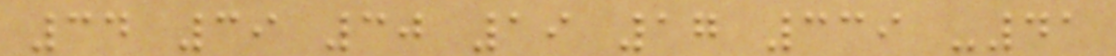34 39 30 19 17 339 -41
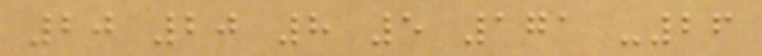20 20 8 5 171 -26
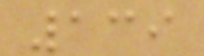139
